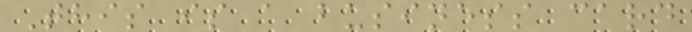This is a business card
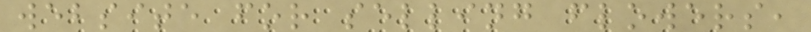website for selling flowers,
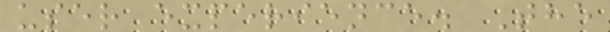user experience. The
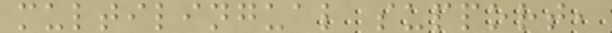multilingual support,
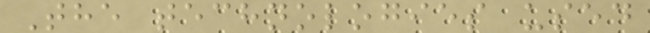The technologies used
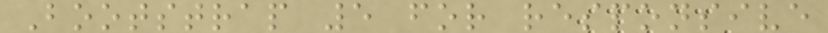Bootstrap 5 for responsive
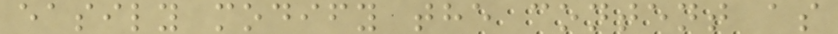easily modify the content as
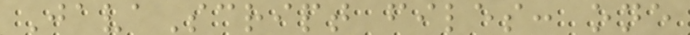JavaScript files: one
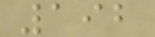192
